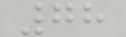78
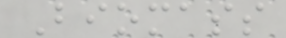Biomass
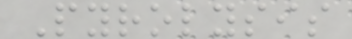Pyrolysis
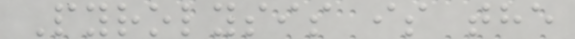Pyrolysis is the
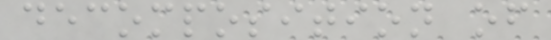decomposition of
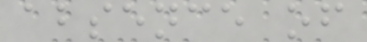absence of
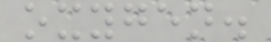oxygen.
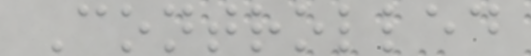Controlled
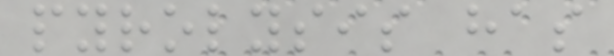pyrolysis has
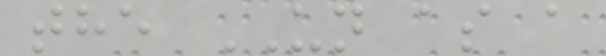the UN as a
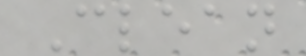Clean
